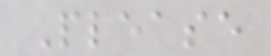Please
